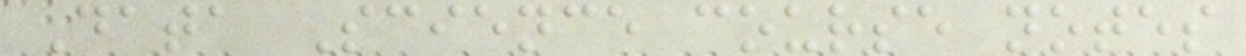Data Science course notes
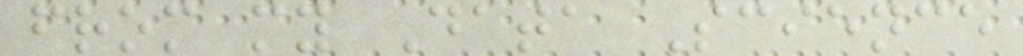from my Data Science
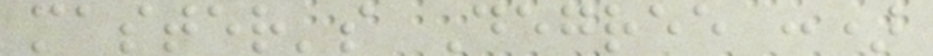master's Degree :)
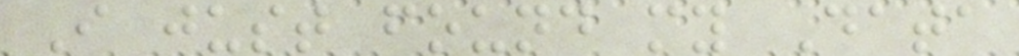I just found my Data
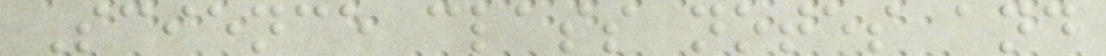Science class notes and
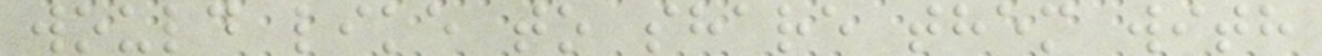would like to share them with
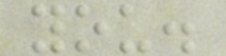you.
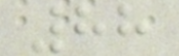88
